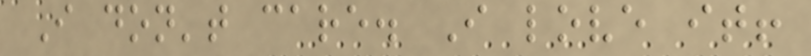I don't care. I love it!
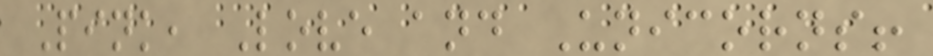Pink, Love and Unicorns!
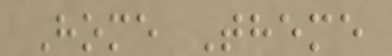Home Theme
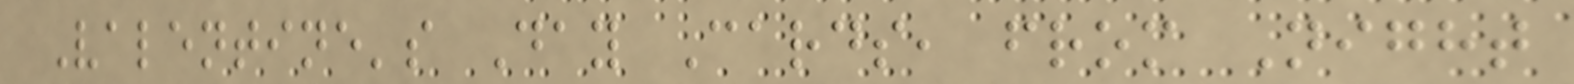Valentine's Day Cards, from Night
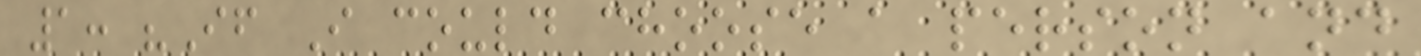1: "If I could choose a person and
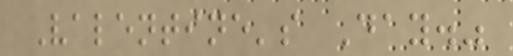Valentine's Day."
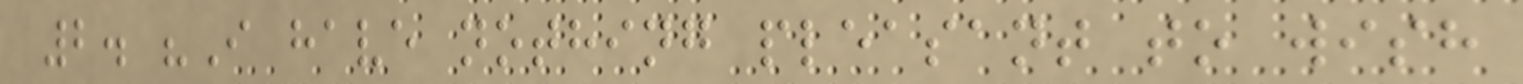2. "I have nothing pleasant to wish
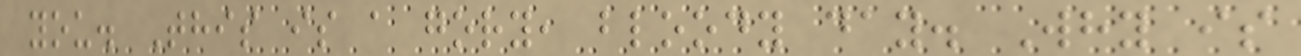you. This is a gory, bloody day. Why is
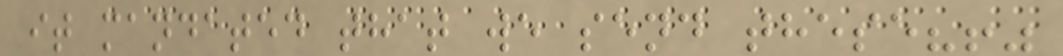it mandated that we send these?!"
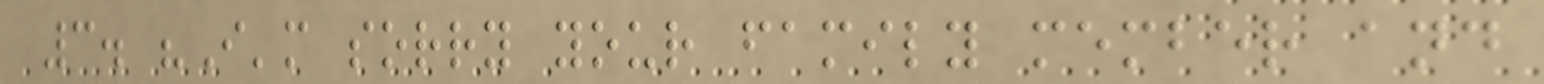3. "I'm sorry your family member and
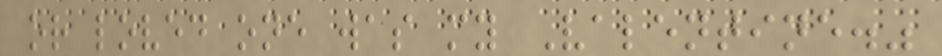or loved one was my Valentine."
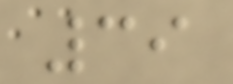39
